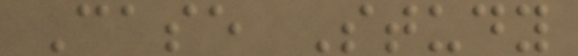Case Study
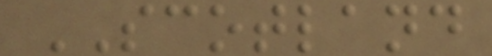SCOTLAND
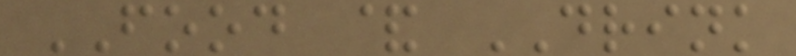FOOD & DRINK
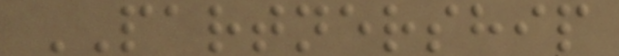PARTNERSHIP
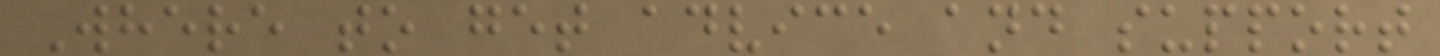Where to get advice and support
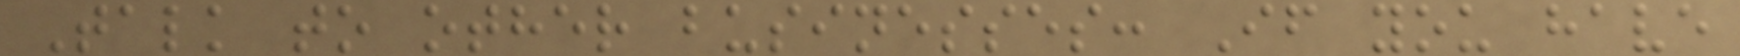Talk to other businesses: If you have
